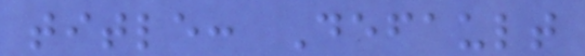title: Default
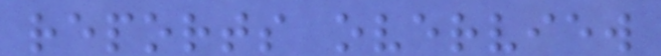reports overview
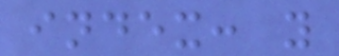index: y
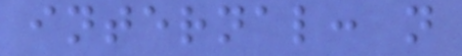internal: n
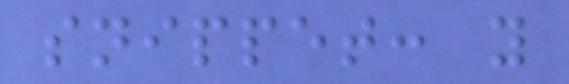snippet: y
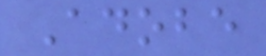Adobe
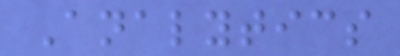Analytics
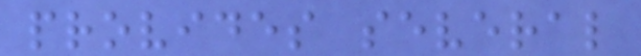provides several
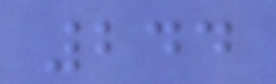244
